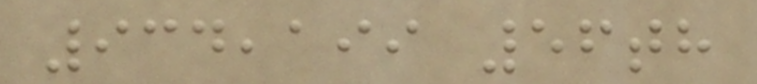934,199 56th
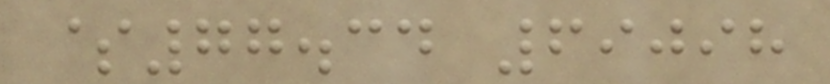$77.34 69098
